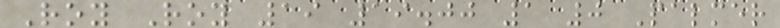Roy Roy 19 19.00 1 0 Palmer
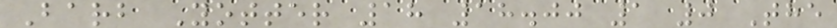Barb Yotter 18 18.00 1 0 The
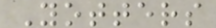Yotters
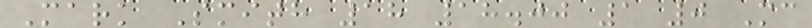Mark Smith 18 18.00 1 0 Mc
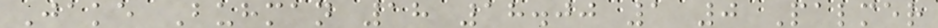Jake Buhman 18 18.00 1 0 Palmer
